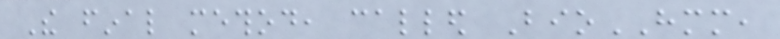The final method, called BioHMM,
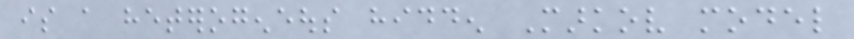is a heterogeneous hidden Markov model
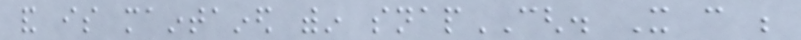and is maintained within snapCGH. It can be
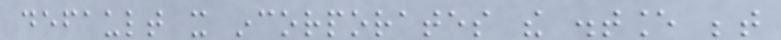default it incorporates the distance between
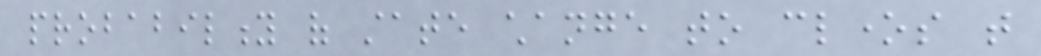probability of state change to clones that
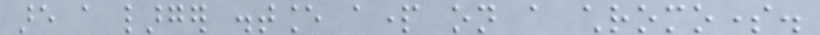are a larger distance apart on a chromosome.
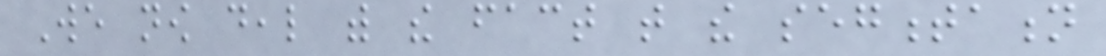We now deal with the fact that the segmentation
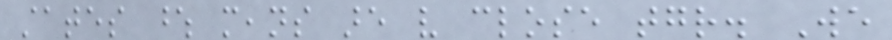states whose means are very close together. We
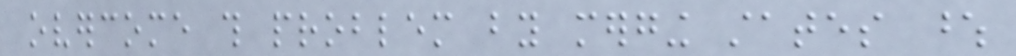overcome this problem by merging states whose
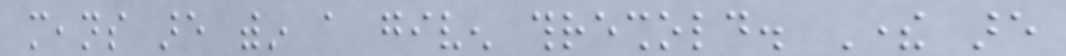means are within a given threshold. There are
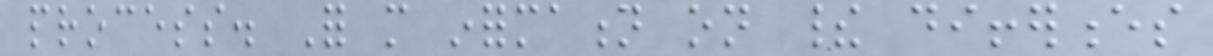process. For more information on their differences
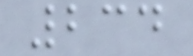234
